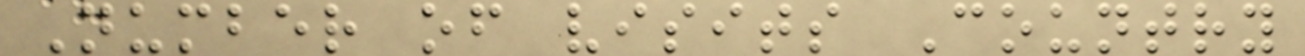Number of visits Country
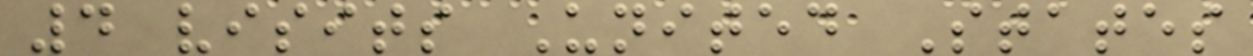4 visits United States
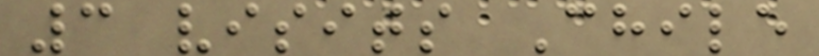3 visits Chile
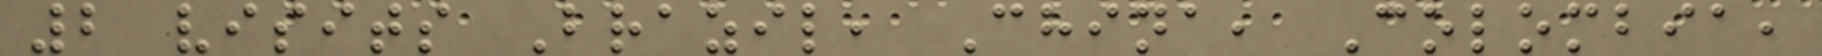2 visits Brazil, China, Colombia,
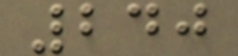240
